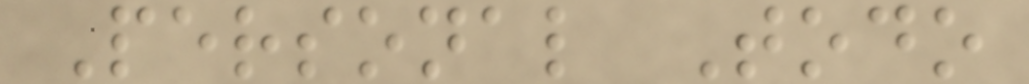Personal Todo
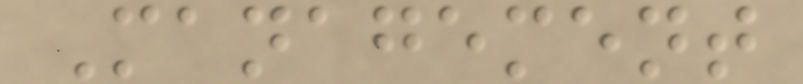Management
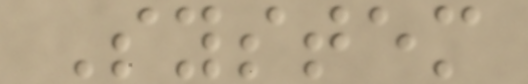System
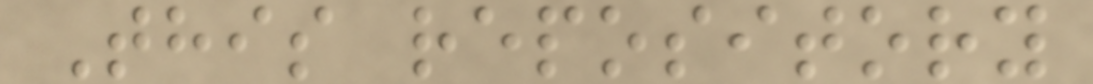This repository
